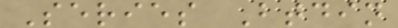Series Btdin
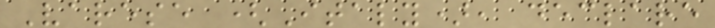Varese (Italy), declare
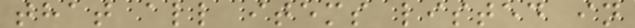that all items listed in
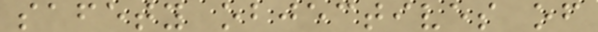safety objectives of
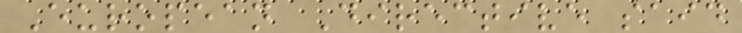European Directive said
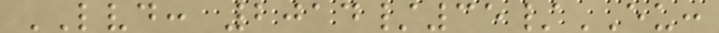LVD: 2014/35/EU:
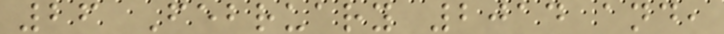26 February 2014 and,
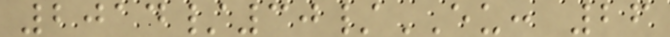2014/30/EU: 26
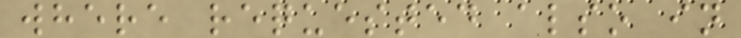where requested also in
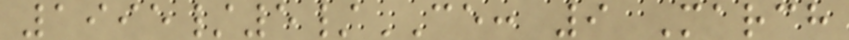1995/5/CE: 9 March
